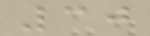30
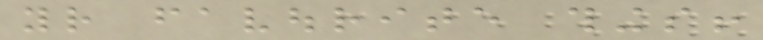your favourite things!
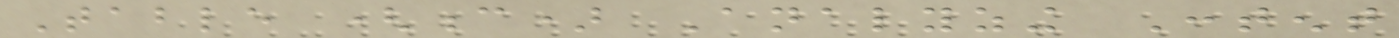Table (c) Analyzing Content
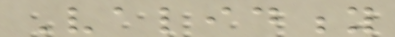Validity
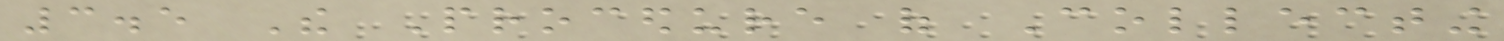3.5 The Procedure of Collecting
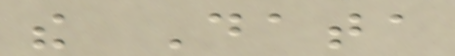the Data
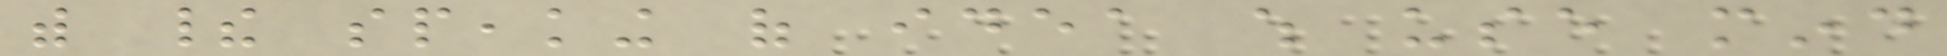with their speaking of idea which use mind
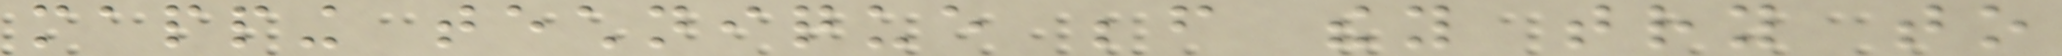mapping technique before they try to
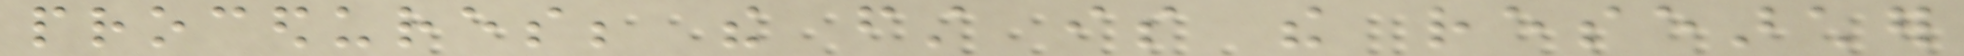procedures; the first is the researcher
